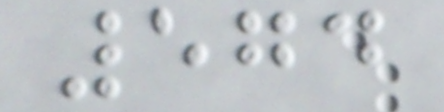574
